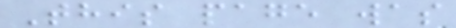This page was
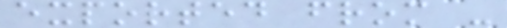exported from -
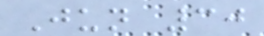Jun 30
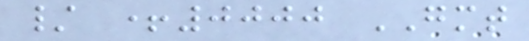/ +0000 GMT
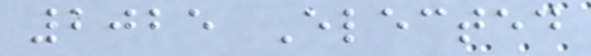2025 Elected
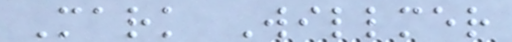Mark Willmer
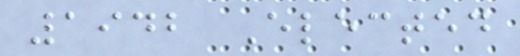1942 Elected
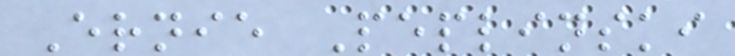Ernie Peplinski
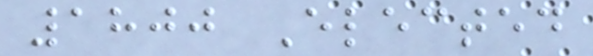1800 Elected
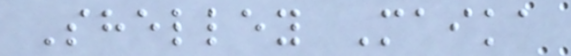Shelley Maika
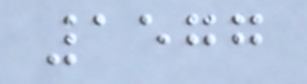1577
